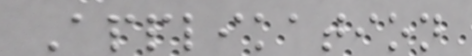Applikation
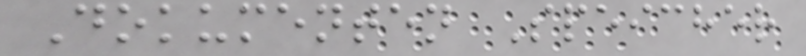Dokumenten Speicher
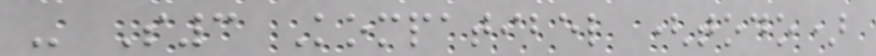- S3 Kompatibel (todo)
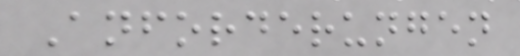Anforderungen
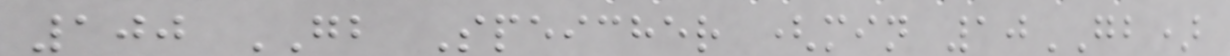100 GB Speicher (min 10GB)
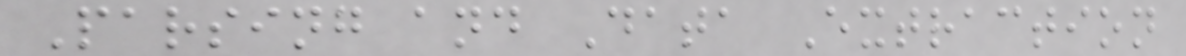Parsing and Data Extraction
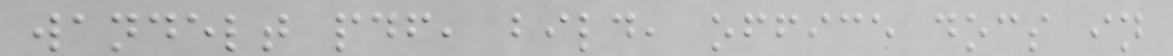wandelt pdf, bild, office docs in
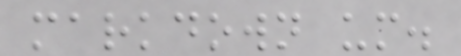markdown um.
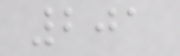201
